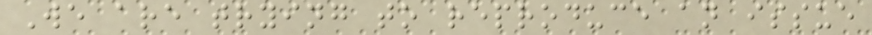We are trying to reproduce an issue
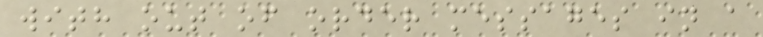with out of order messages in a
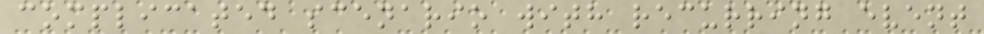complicated scenario with recurring event
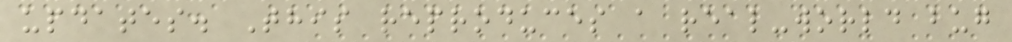updates. This reproduces a real-world bug
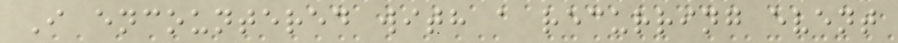I encountered with a recurring event
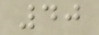40
